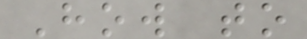How to
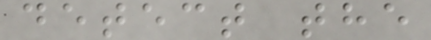detect the
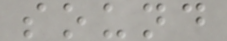sound
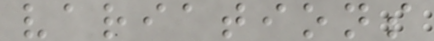variations
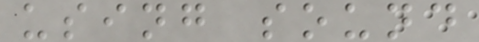using sound
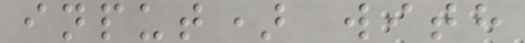input) with
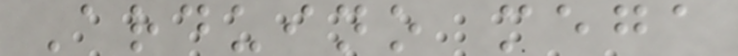Arduino mega
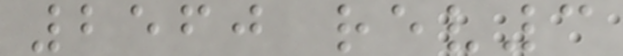2560 rev3
